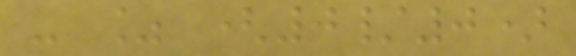- % (0/0)
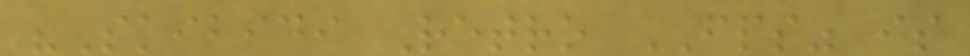"Skibidi Retro FPS" is
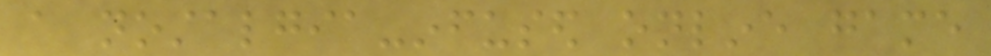a nostalgia-infused online game
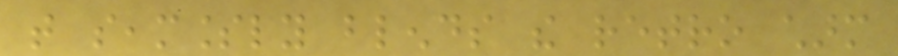that seamlessly blends the retro charm
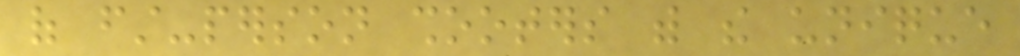of first-person shooters with the unique
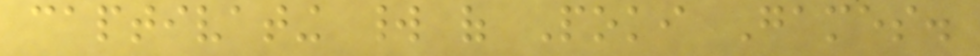captivating world of Poki Games.
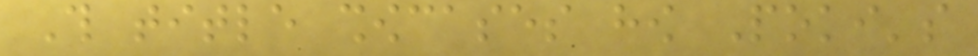This title showcases how Poki's
